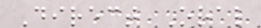Direct Oral
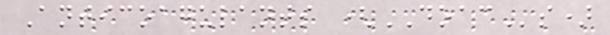Anticoagulants (DOACs)
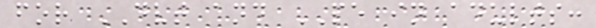for DVT and PE in adults:
